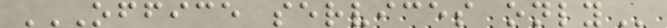OFFICE SERVICES ONLY
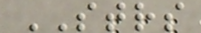STRS
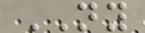NY
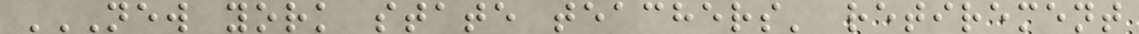NEW YORK STATE TEACHERS' RETIREMENT
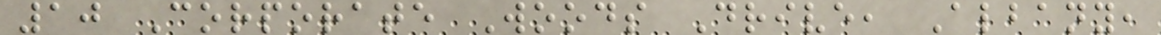10 Corporate Woods Drive, Albany,
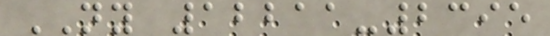NY 12211-2395
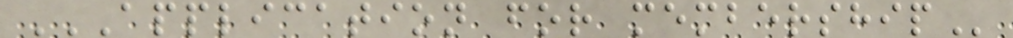APPLICATION FOR MEMBERSHIP
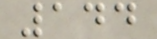144
